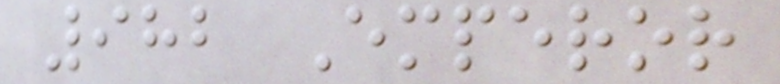982 Emperor
